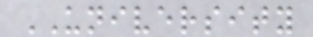UNIVERSITY
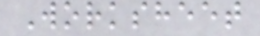Worksheet
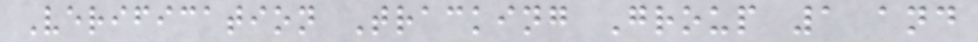Verification Tracking Group 1 and
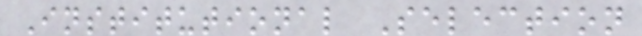Institutional Selection
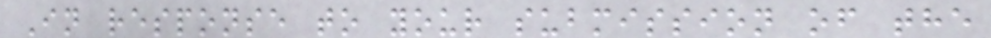In response to your submission of the
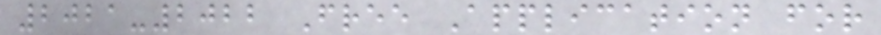2021-2022 Free Application for
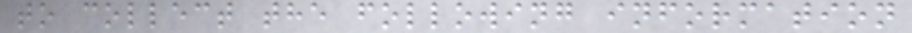to collect the following information
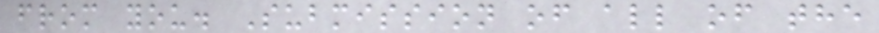from you. Submission of all of the
